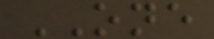ONE
